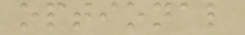optional
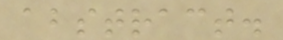abstract.
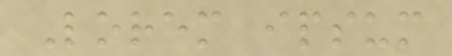Lorem ipsum
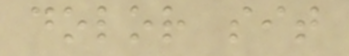dolor sit
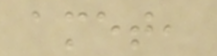amet,
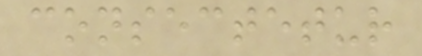consectetur
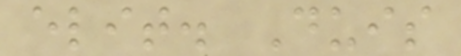elit. Duis
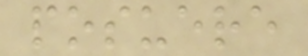posuere
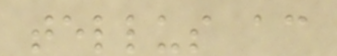tellus ac
